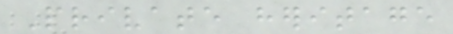Private heritage
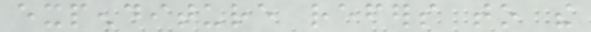expenditure refers to the
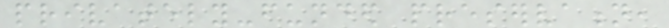privately-funded preservation,
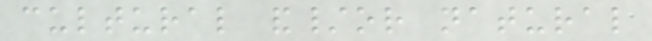cultural and/or natural
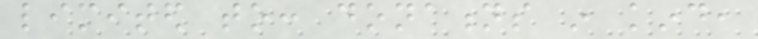limited to: donations in kind,
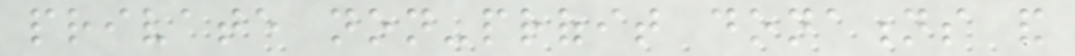private non-profit donations and
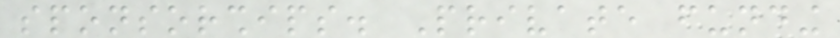sponsorships. Private funding
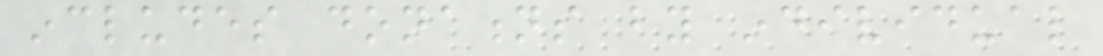includes donations by individual
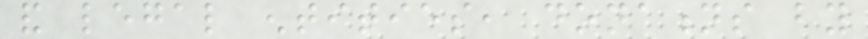and legal entities, donations by
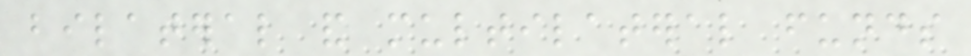bilateral and multilateral funds
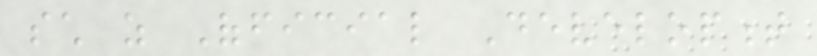such as Official Development
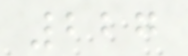227
